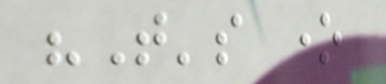"That's one
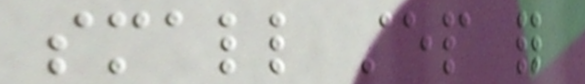small step for
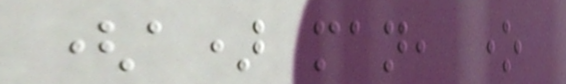(a) man, one
